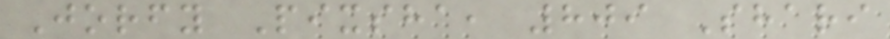Jorfy Pixsha, 809 Shari
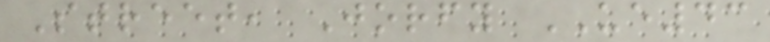Street, Jorfy UE43
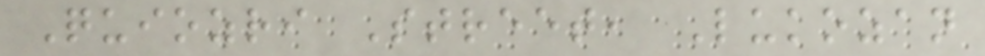Quiozri Street, Lukozan
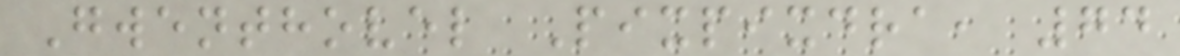Gwenthovel Pixpixdra, 74
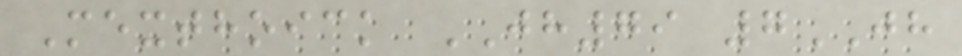Mexthoick JH79 7JH
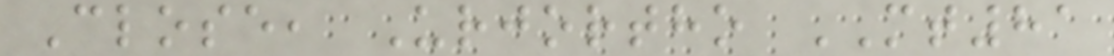Close, Urjortho MT81
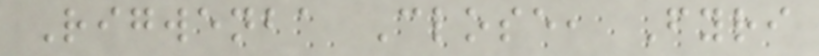Rigwenba Close, Fyri
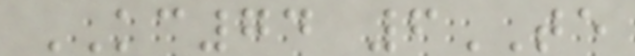KC74 6TE
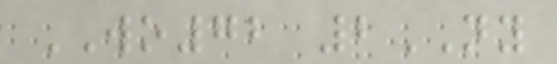WO72 2NY
